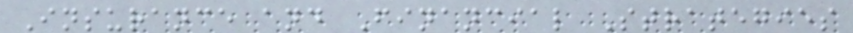Insurance and Financial Strategies
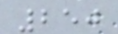250
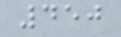450
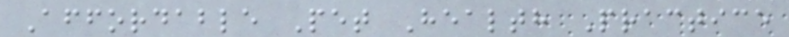Affordable Pet Health Practice
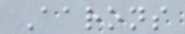Aarons
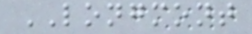LONGMONT
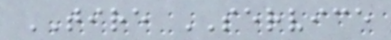TIRE SERVICE
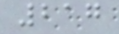217
